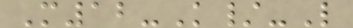M12-K/-L
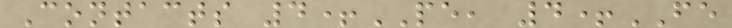Contacts 4+PE, 4+FE
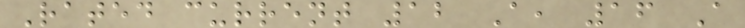Rated current 12 A, 16 A
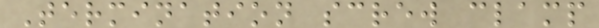Termination screw clamp
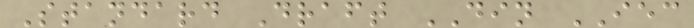Standard Draft DIN IEC
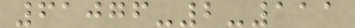61076-2-111
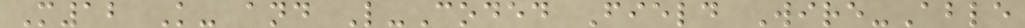M12 K- and L-Coded Field Wire-Able
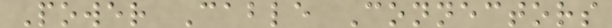Power Cable Connectors
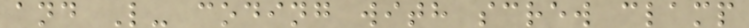and L- coding with screw clamp
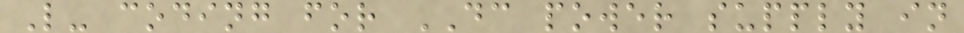L- coding for DC power supply in
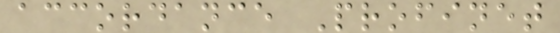accordance Profinet
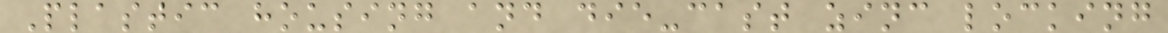Plastic housing and die-cast zinc locking
